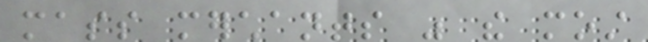mass merchants was the most
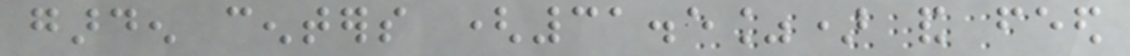garden centers (31.5%) and feed
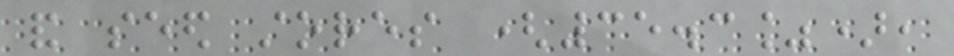and seed stores (35.3%),
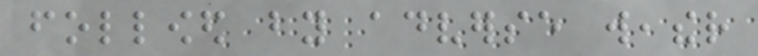followed by adverse weather
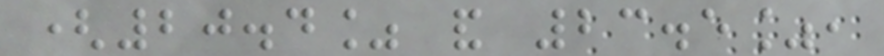(20.4% and 23.5%,
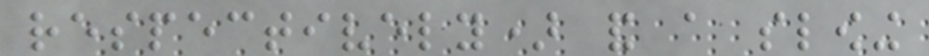respectively) and a slowing
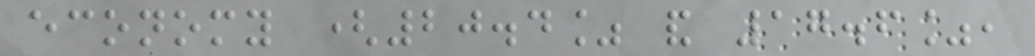economy (20.4% and 17.6%,
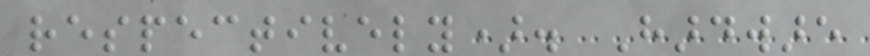respectively). Hardware
